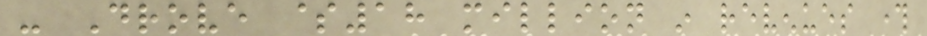- Drove $18 million in revenues through
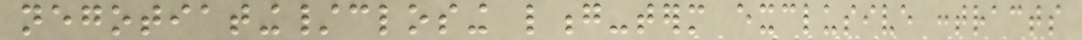negotiating/closing long-term exclusive contracts
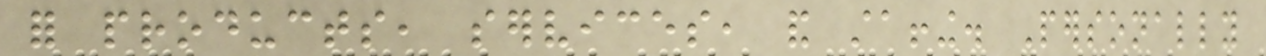for products, services, and staffing. Personally
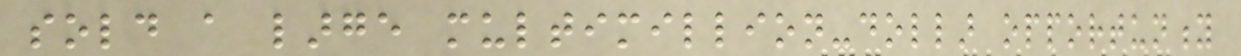sold a large multimillion-dollar opportunity
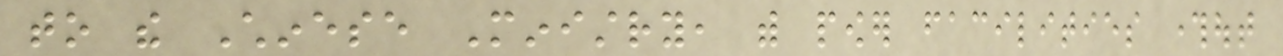to the Chinese Ministry, with power facilities throughout
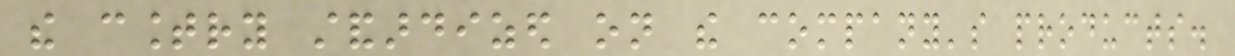the country standardized on the company's products.
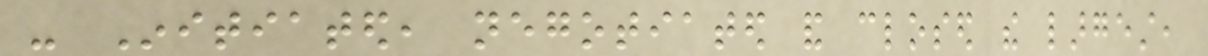- Initiated, negotiated and closed the largest,
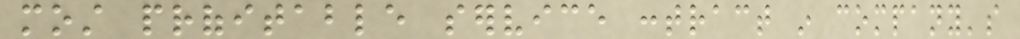most profitable service contract in company's
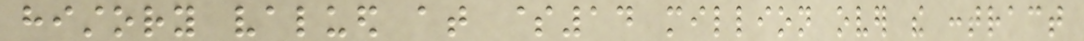history valued at $14 million over the contract
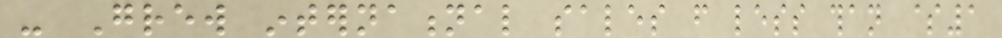- Grew international sales from less than $1
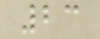23
